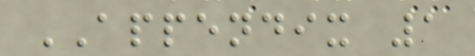APPENDIX 1
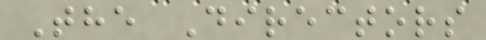The Directors
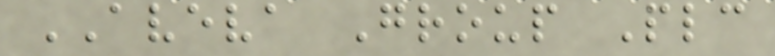AVEVA Group Plc
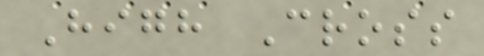High Cross
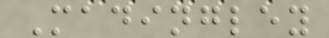Madingley
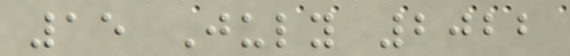15 July 2022
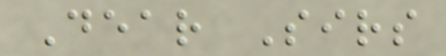Dear Sirs
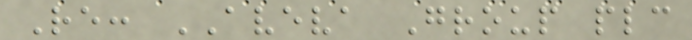Re: AVEVA Group plc
